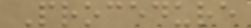Procedure
